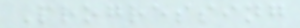Progressing
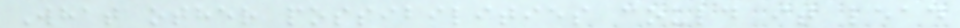What other possibilities could it lead
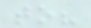to?
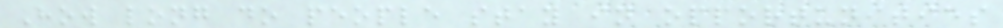How long do people stay in opportunities
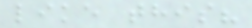like this?
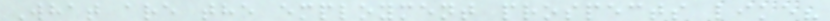What are the employment prospects like?
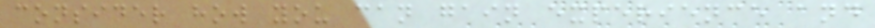consider how you can gain experience and
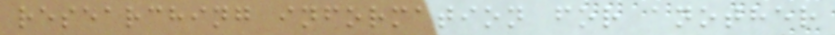researching information for another
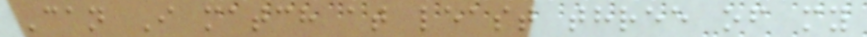Can I match at least three of my
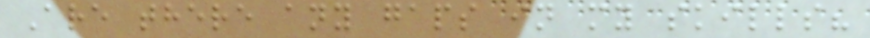Are there any gaps in my skills?
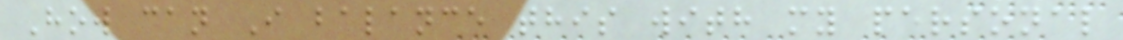How can I balance this with my personal
